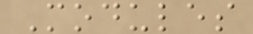Modules
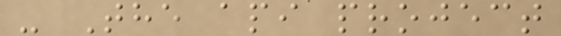- The api project
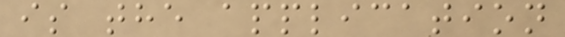is the application
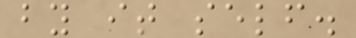by it self.
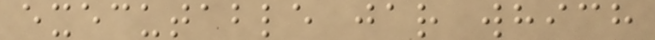executable jar which
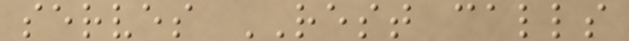serves REST calls
